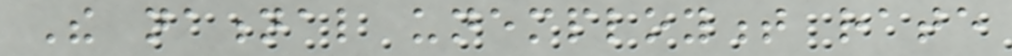The national unemployment rate
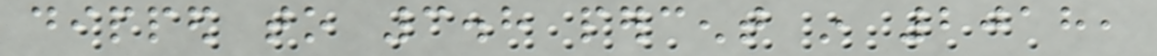dipped to 3.8 percent in 2018,
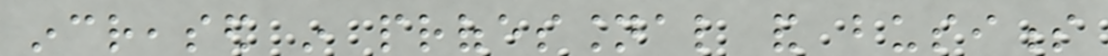increased in professional and business
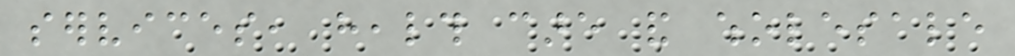services, health care and wholesale
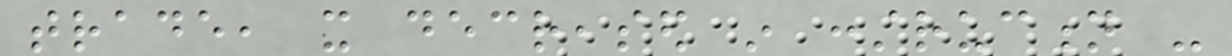trade, it decreased in construction -
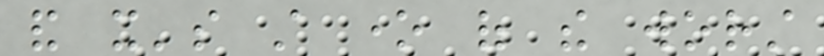and it's still one of the worst
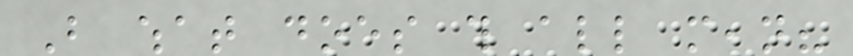But what does this all mean?
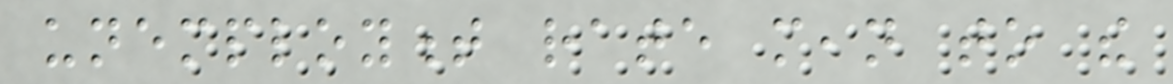unemployment rate mean to the
